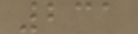231
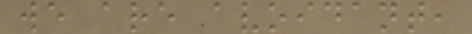we are avoidant,
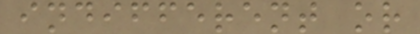indifferent or
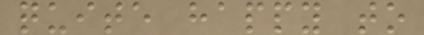quite happy to
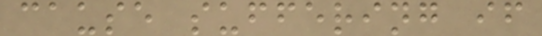cause suffering if
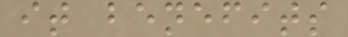it benefits
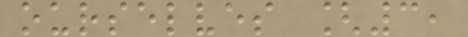ourselves [3,
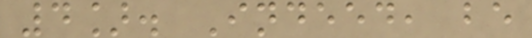4]. Indeed, be
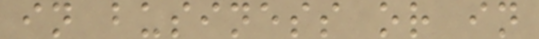in business or in
